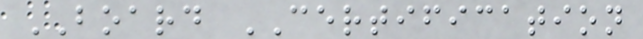BOARD CERTIFICATION
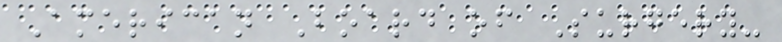American Board of Surgery-
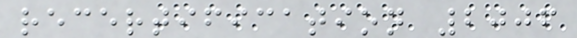recertification 2006
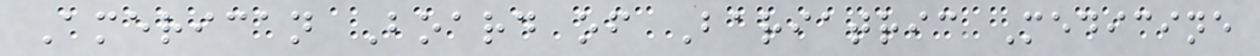American Board of Bariatric Medicine
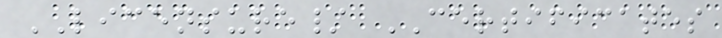LICENSURE/ CERTIFICATES
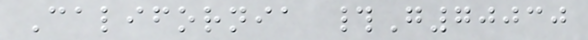California #G70030
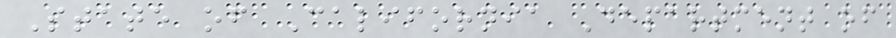State of California Department of
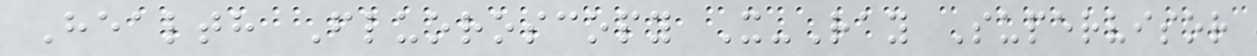Health Fluoroscopy X-Ray Supervisor
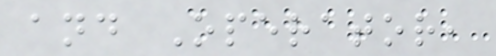and Operator,
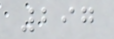297
